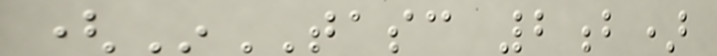(InTASC 2b)
